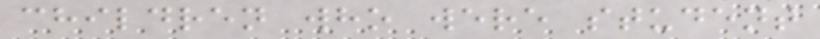children who were student
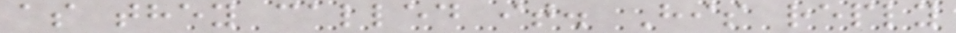as they called it. His reply
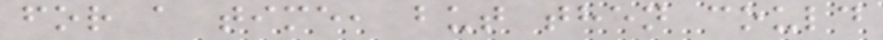for a time, but then could
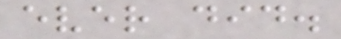ever did.
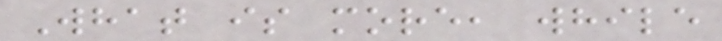What is more, while
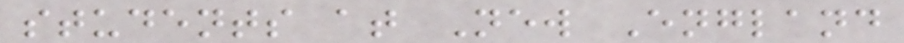students at New England
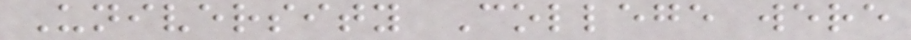University College were
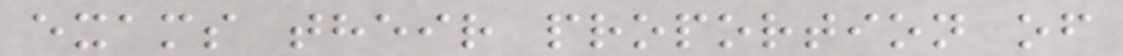exams their proportion of
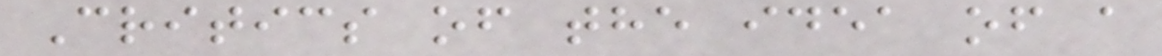Critics of the idea of a
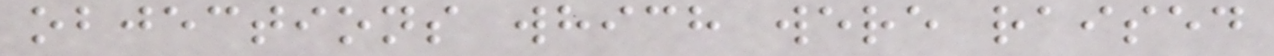objections which were raised
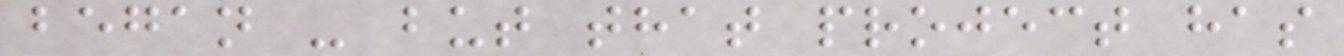began - but that project has
